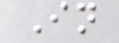In
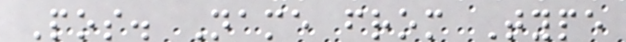Pos. Name from Type
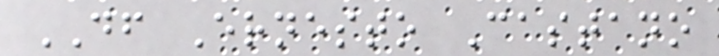DF Ernesto Castano
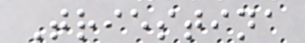Triestina
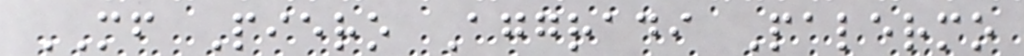MF Piero Aggradi Palermo
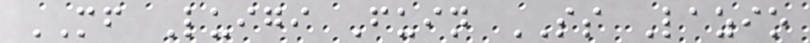MF Luigi Fuin SS Lazio
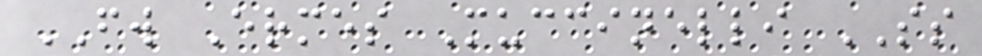FW Ermes Muccinelli SS
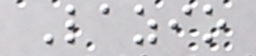Lazio
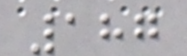187
